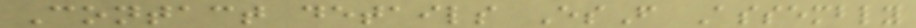Contact details EsF Assembly
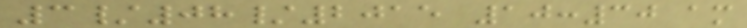3/08/2015 10:30 am
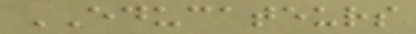EDUCATEURS
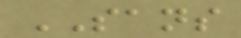SANS
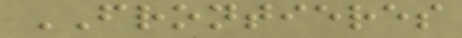FRONTIERES
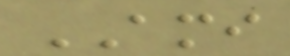AMI
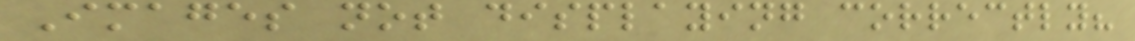Images not displaying correctly?
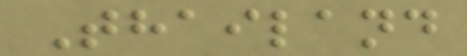Thailand
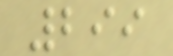299
